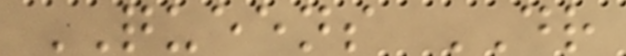QUEENS DR
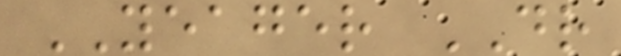YEAGER DR
